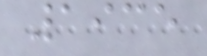1935
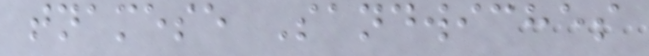tnamese Sandwiches
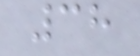38
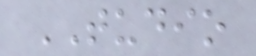TUDIO
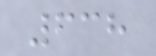638
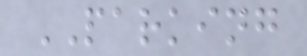PARKING
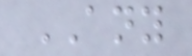ANY
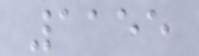1155
